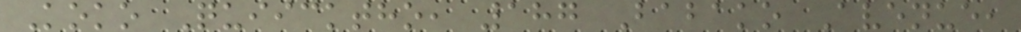Koko Quiicktho, 187 Babako Avenue,
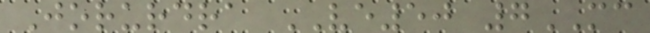Jorurdra VE50 7MC
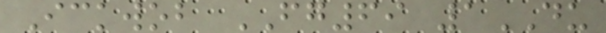Ickwob FG69 1DU
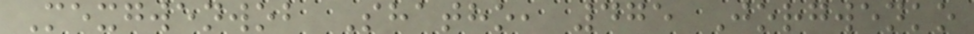Mexgwenwob Shatho, 475 Jorgwenko
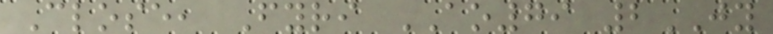Close, Fyri AO79 2JY
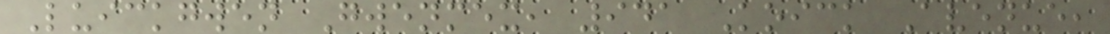Luickgwen Gwenmex, 941 Koick Avenue,
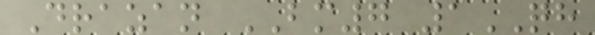Drazan BM7 1QH
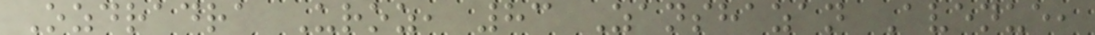Ozdradra Uroz, 83 Zanshazan Avenue,
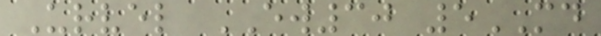Urvel EW30 5MD
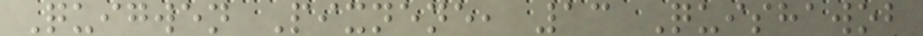Quigwen Pixnene, 13 Quishawob
